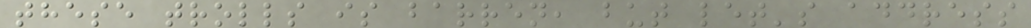these trolls is barren, but let's address
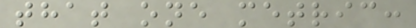that one metric:
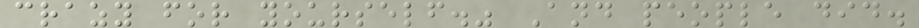crazy for yourself." And people did.
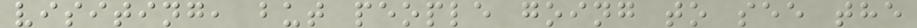visiting, but people going to see the
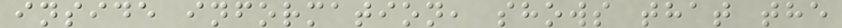inside information, shows that the
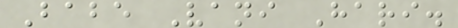Babe Vani Hari.
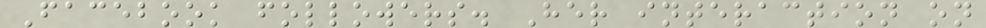Facebook followers. Her interaction on
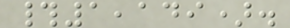#1,149).
